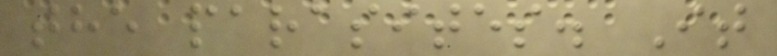the parasites. It
